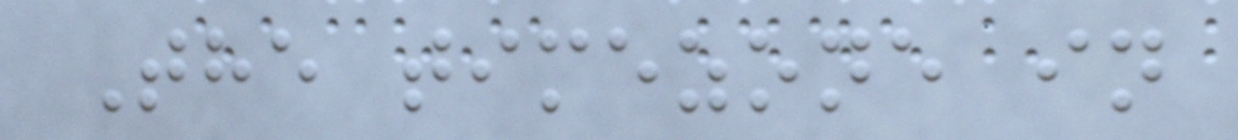The timezone in
